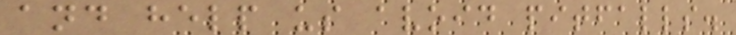and help us avoid pitfalls.
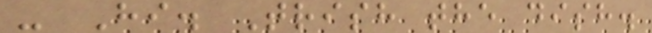- Hi. Trish the dish.
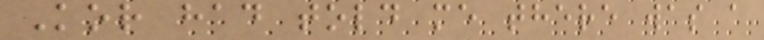Kor had told me there was a
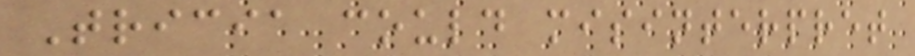Tricia could misinterpret
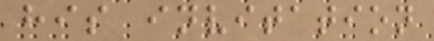his invitation
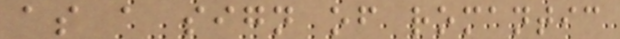as a sign of romantic
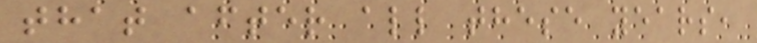that after all these years,
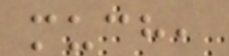much,
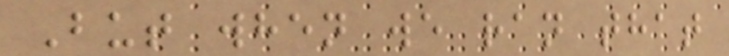But when we ran that
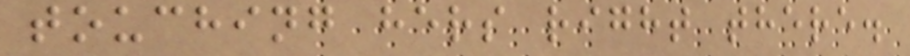touching hers right there.
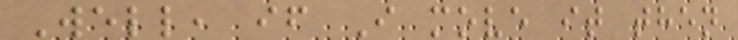Well, if I move it then
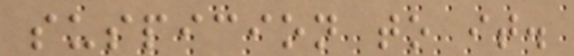suspicion to it.
